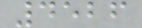4526
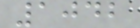1042
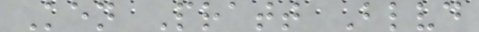Ken Pratt Blvd
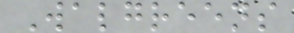Walgreens
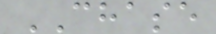CHASE
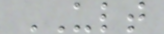ULT
